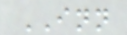INN
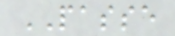PASSE
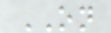ON
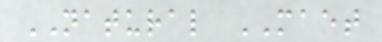NATURAL MAET
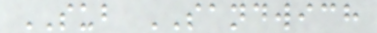SUB SANDWICH
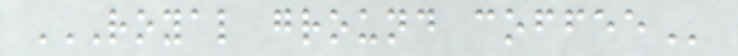ROYAL GROUND COFFEE
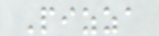Pizza
